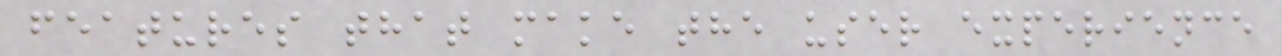features that make the user experience
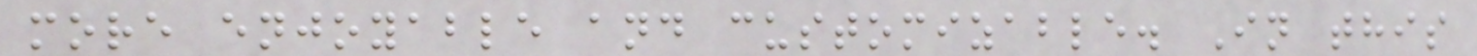more enjoyable and customizable. In this
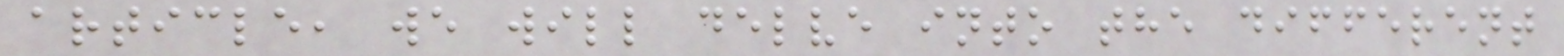article, we will delve into the different
